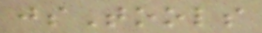jsTools
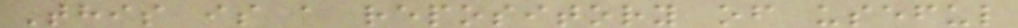This is a repository of useful
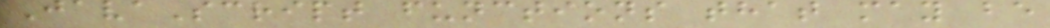JavaScript functions that may be
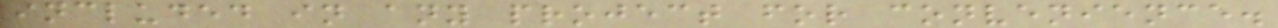included in any project for convenience.
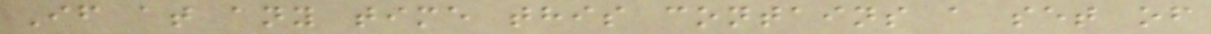If at any time this contains a set of
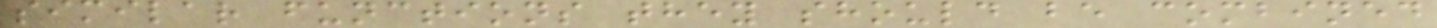similar functions they should be combined
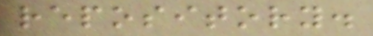repository.
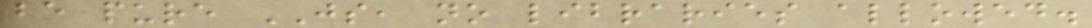be pure JS, no libraries allowed.
